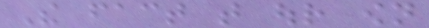The fact that our own
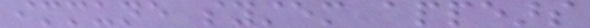immune system appears
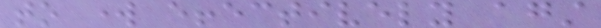to work effectively against
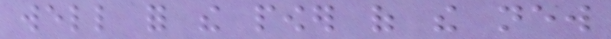well for the power of the new
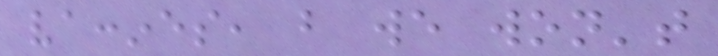vaccines, but we won't
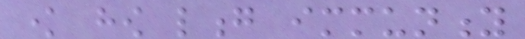know how long immunity
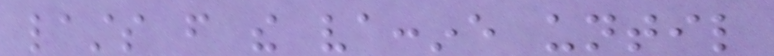lasts from the vaccine until
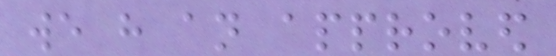we have an approved
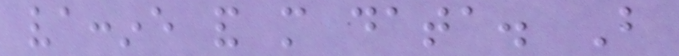vaccine and more data. But
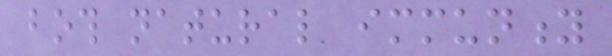both natural immunity
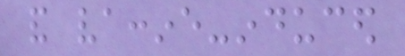and vaccine-induced
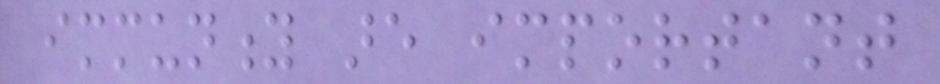immunity are important
